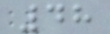48
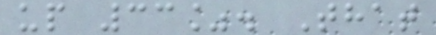up 33%. That
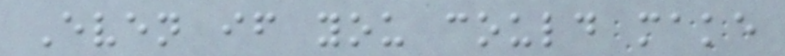Even if you could make
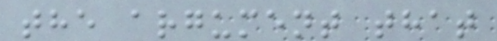the argument that
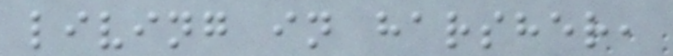living in harsher,
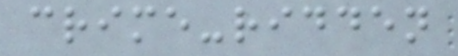crime-ridden
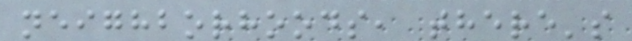neighborhoods, there's
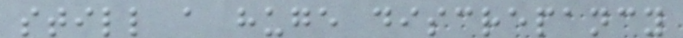still a huge discrepancy
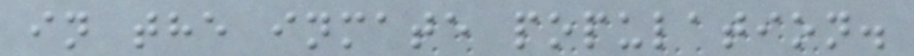in the inmate population.
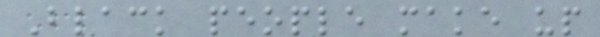Black people make up
